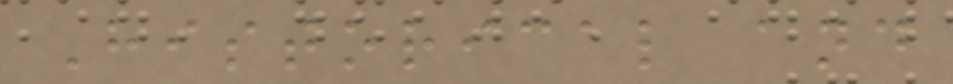Historical and
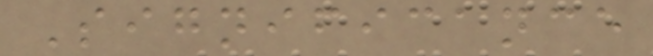Significance
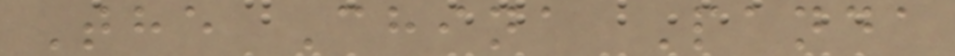The China Panda
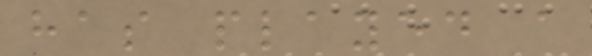has played a
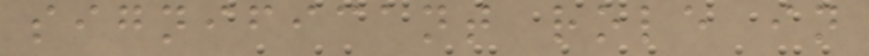significant role in
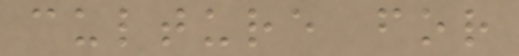culture for
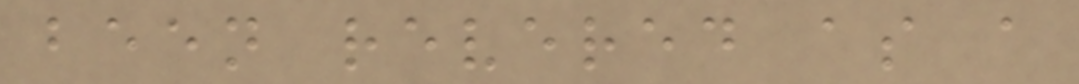been revered as a
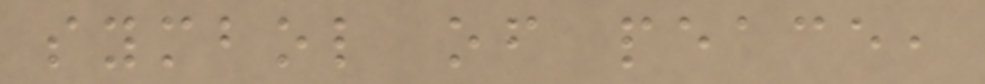symbol of peace,
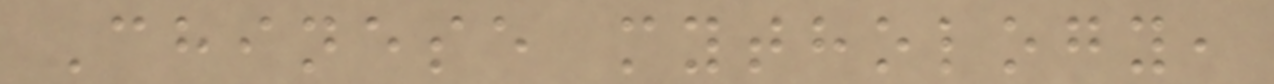Chinese mythology,
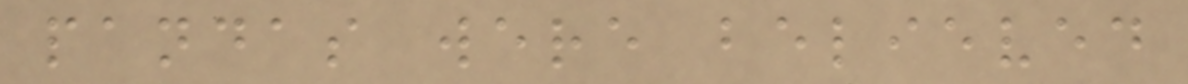pandas were believed
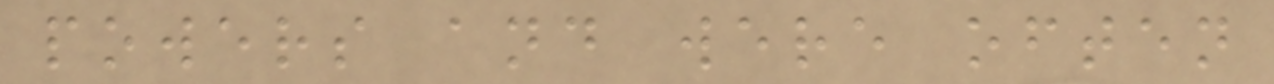powers and were often
